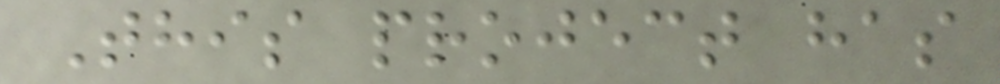This project has
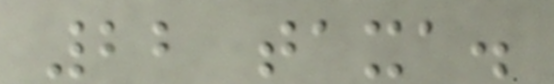22 taxa.
